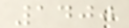1400
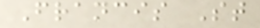Francis St
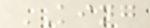KING
